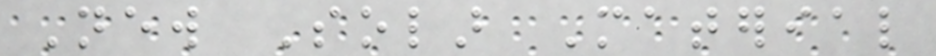New Solar Material
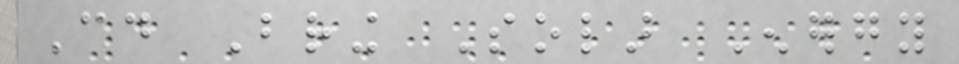Could Bring Solar Energy
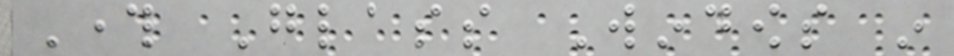Through Glass Windows in
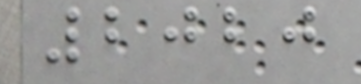2020
